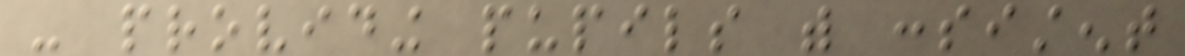- providing pupils with consistent
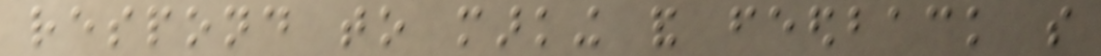respond to marking and feedback so
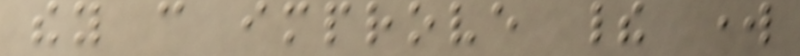they can improve their work
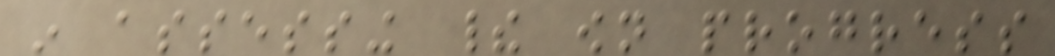in assessing their own progress
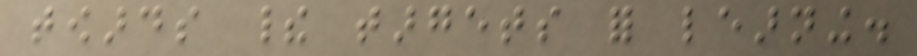towards their targets for learning.
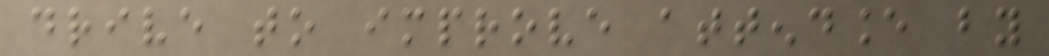drive to improve attendance by
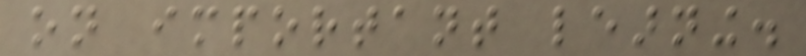on important learning.
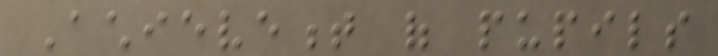Achievement of pupils
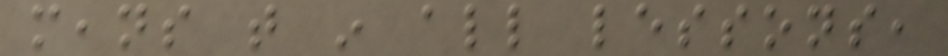means that in all lessons,
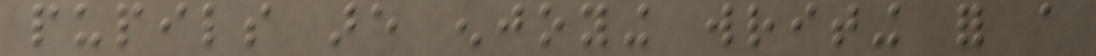pupils are enjoying writing for a
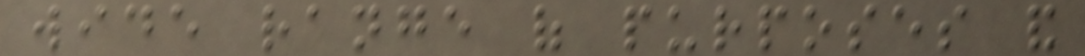wide range of purposes and
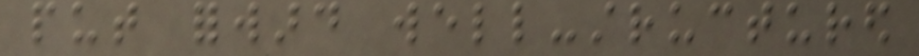put forward well-structured
